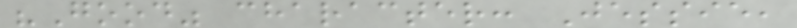"Good" character: Jessie,
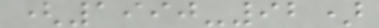(1990-92)
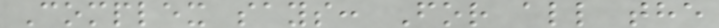Complex says: For all the
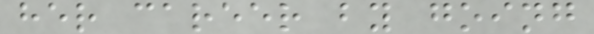her career by going
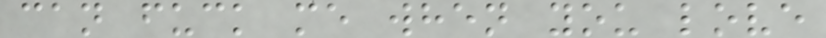can fuck me when you love
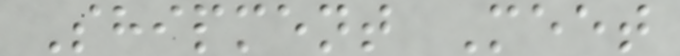Shipment Meet
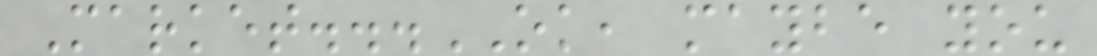Market...OK, maybe you
